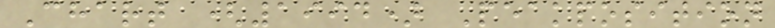Chart (1994) Peakposition
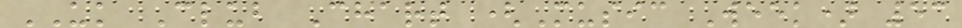UK Club Chart (Music Week) 53
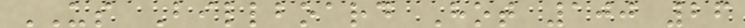US Billboard Hot 100 26
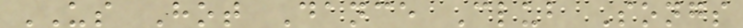US Hot Dance Club Songs
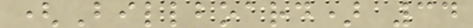(Billboard) 34
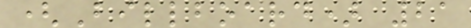(Billboard) 21
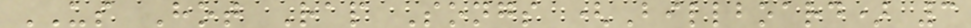US Hot Rap Songs (Billboard) 3
